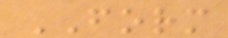FORM
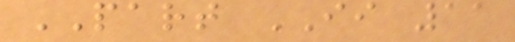PART II 11
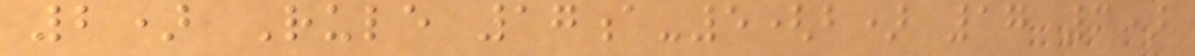2) Rule 17a-5(b) 17 3)
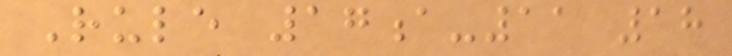Rule 17a-11 18
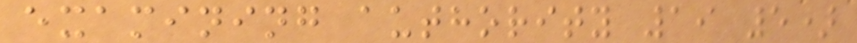examining authority 19 5)
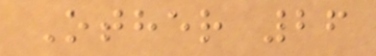Other 26
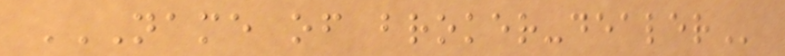NAME OF BROKER-DEALER
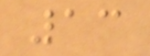13
